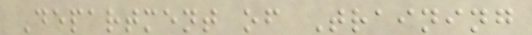Department of Training
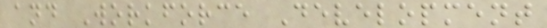and Workforce Development
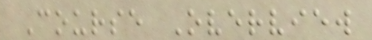Course Overview
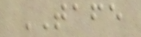TAFE
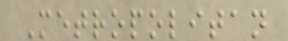Metropolitan
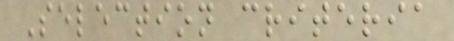Selection criteria
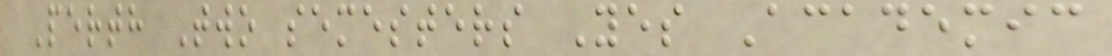Perth Two semesters Yes Academic
